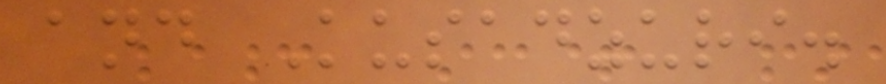and Kusadzuri.
